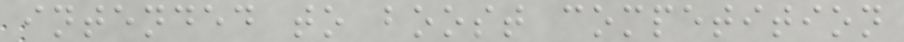intended to boost competition
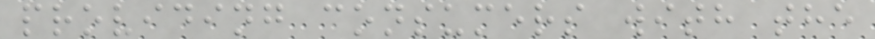providing consumers with the
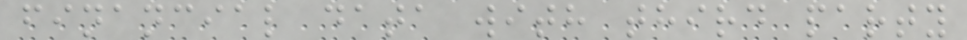financial data with third party
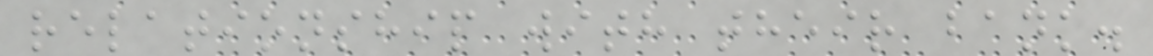relationship with their bank.
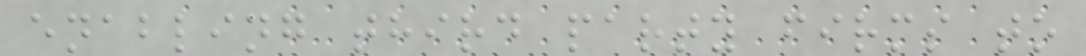enabling third party firms to
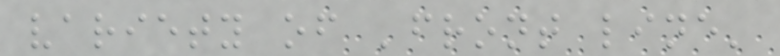variety of 'front line'
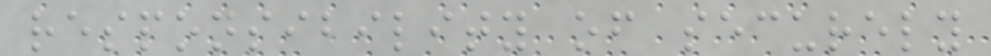responsibility of securely
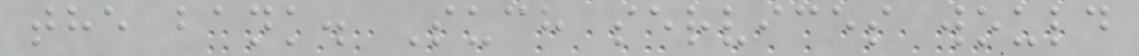the bank. Such services would
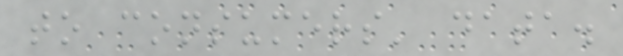to consumers' data.
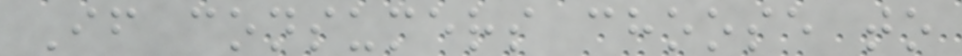If consumers choose to
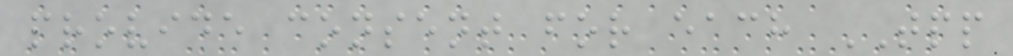provide consent for each TPP
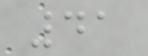41
